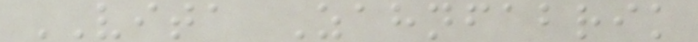VITA Zahnfabrik
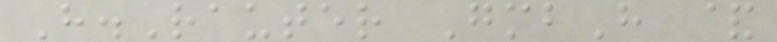H.Rauter GmbH &
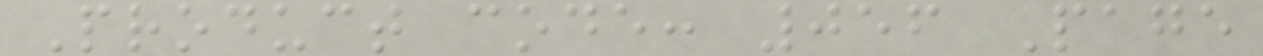Product code: 056 Page
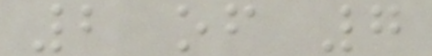2 of 7
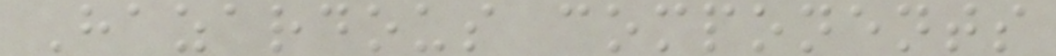Hazardous components
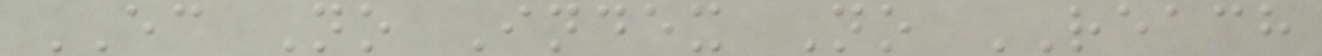EC No Index No REACH
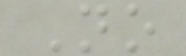No
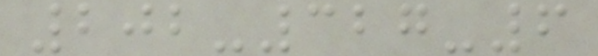202-327-6
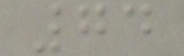74
